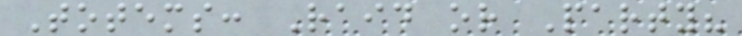Totems: Raid or Party?
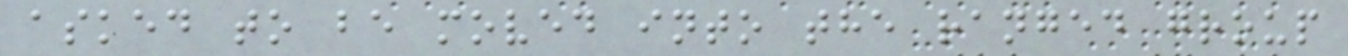asked to be moved into the ranged group
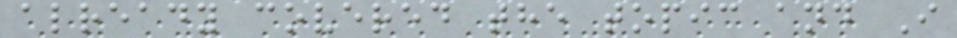already covered the topic and I
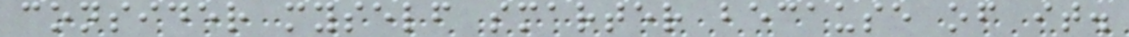consider myself smarter because of it.
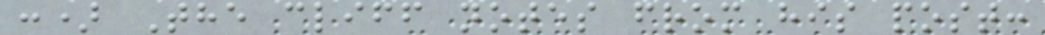:) The cliff notes from his post:
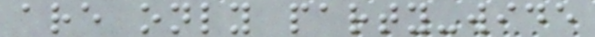are only party-wide
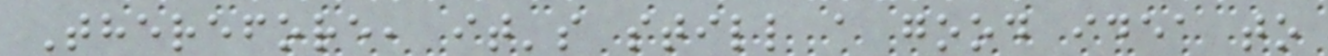Therefore, it's still a good idea to
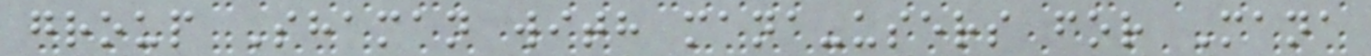group Shaman with mana-users for Mana
